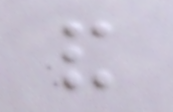and
